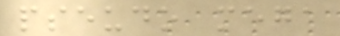pseudo mega
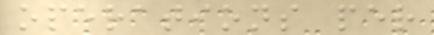operations per
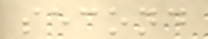second
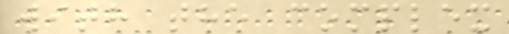with the complex
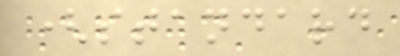(standard
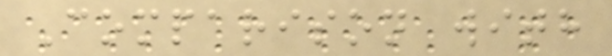Comparison with
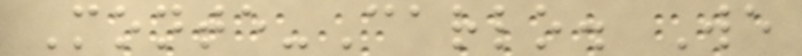Monte-Carlo. We
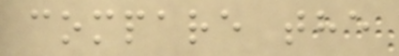compare the
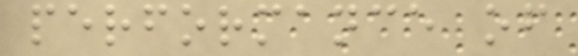performance of
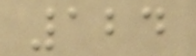124
